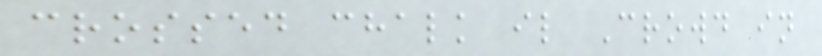crossed chalk il Crowd in
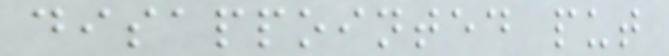disappointed put
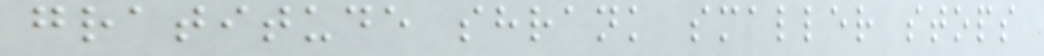gratitude shrank smaller stops
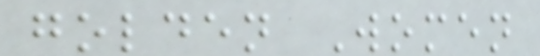golden Women
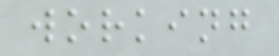working
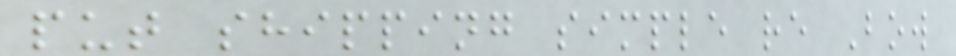put shipping simple re Bow
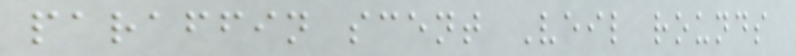paraffin scent Veil rounds
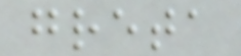greta
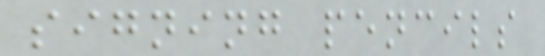signing pencils
